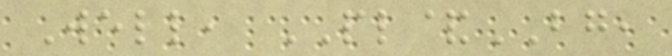Well, PL&BG,
